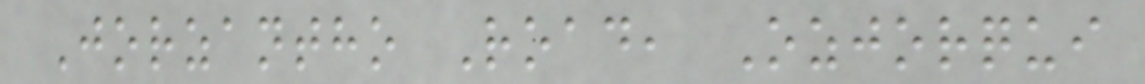Jorzantho Road, Ozjorqui
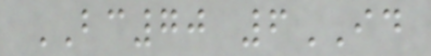BC70 6ID
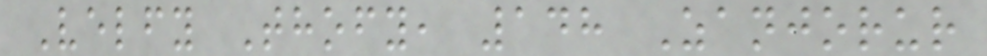Velfy Thofy, 148 Zanjorur
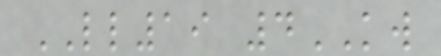LL19 4KW
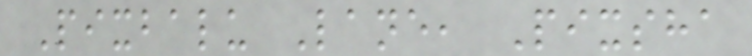Pixbalu Lane, Pixsha
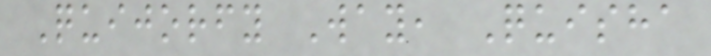Quijorfy Way, Quisha
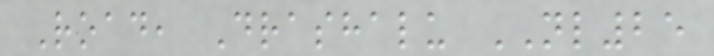Road, Drashalu NL25
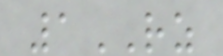1RZ
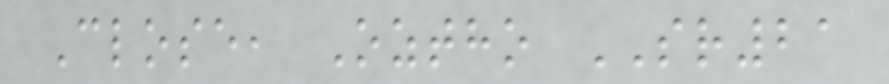Close, Oztho SR21
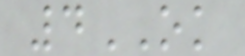4OK
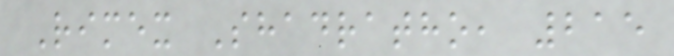Rimex Shadratho, 215
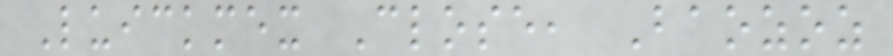Luickmex Close, Baozoz
